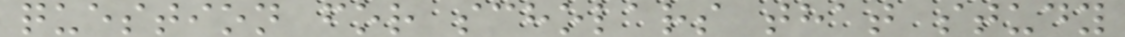question for scholars that study
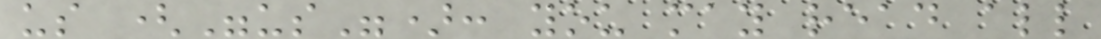us ("us"): you may read all
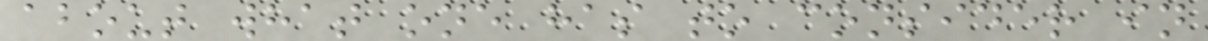about what one has to consider in
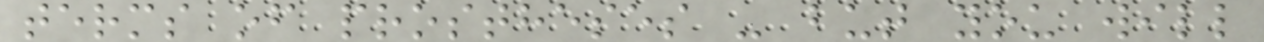terms of prostheses - but you will
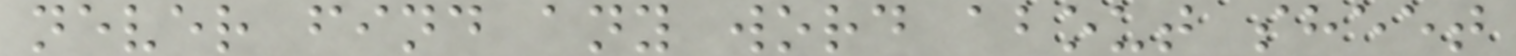never find any word about sheet
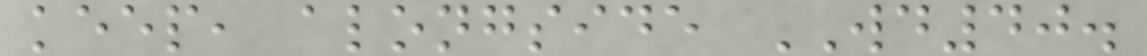keep, alongside WD40.
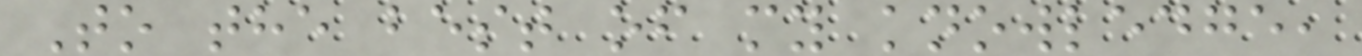To the best of my knowledge,
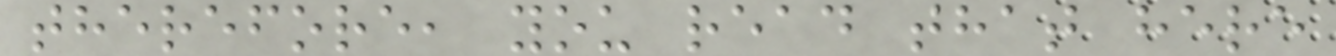therefore, you read that here
